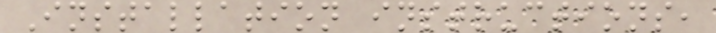Installation instructions,
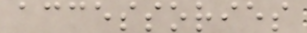accessories
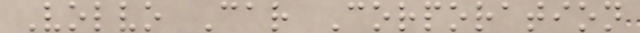Volvo Car Corporation
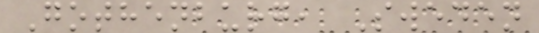Gothenburg, Sweden
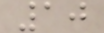10
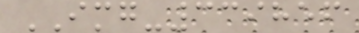IMG-339856
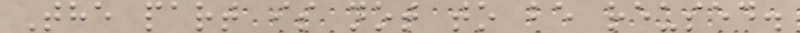The part is not to be reused.
